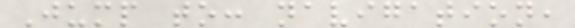Jump to: navigation,
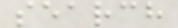search
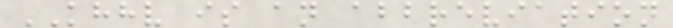KHHV is an abbreviation
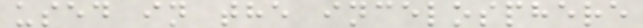used in the incelosphere
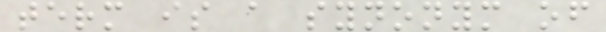term is a synonym of
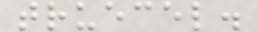truecel.
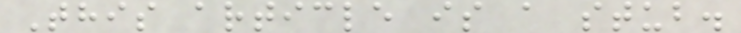This article is a stub.
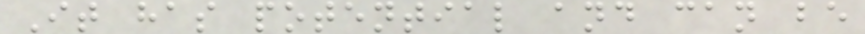It has potential and can be
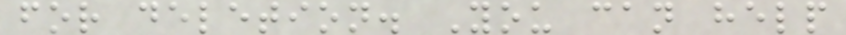for deletion. You can help
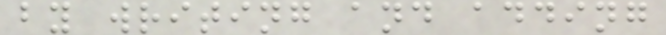by writing and adding
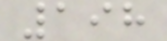198
